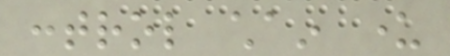control chain under
